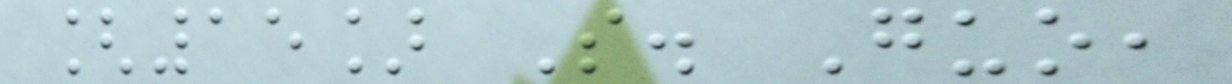[15] S. Guo,
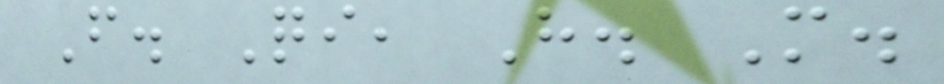F. Qi, H. M.
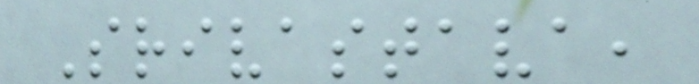Srivastava,
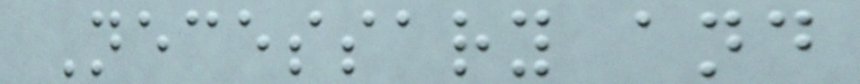Necessary and
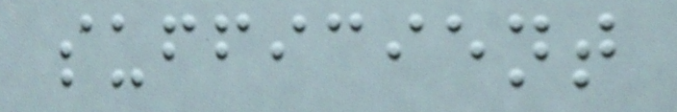sufficient
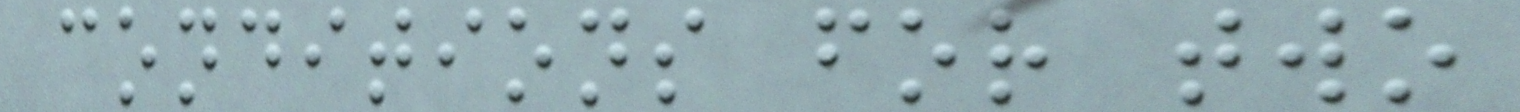conditions for two
